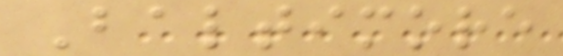Baltimore
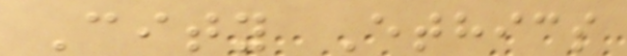City Ethics
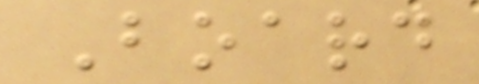Board
